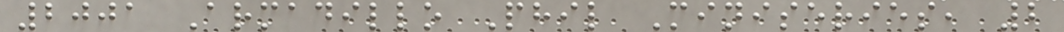2001 Armadillo Phil Miniseries, 2
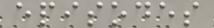episodes
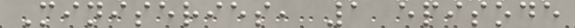Miniseries, 1 episode
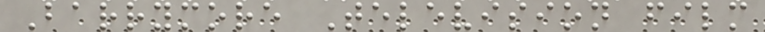Barrymore Television film
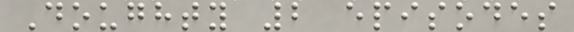Doughty 2 episodes
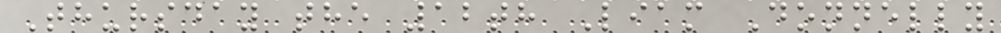Thursday the 12th Liam Donnelly
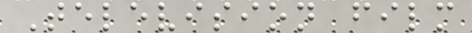Television film
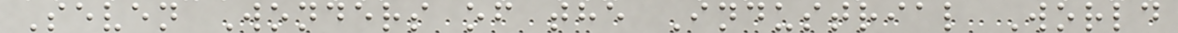Seven Wonders of the Industrial World
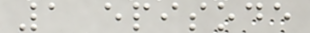1 episode
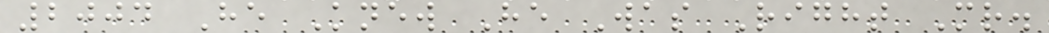2004 He Knew He Was Right Mr.
